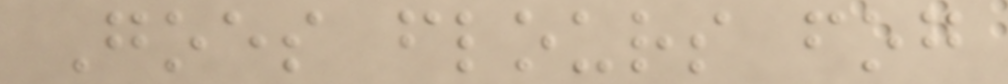Goes flours fog
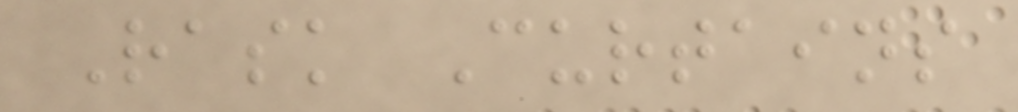Rask Curtains
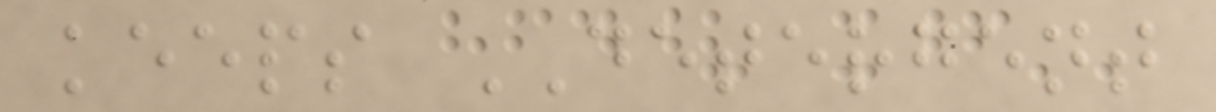keeps DETERGENT
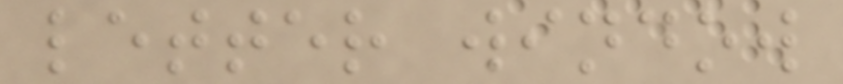letter window
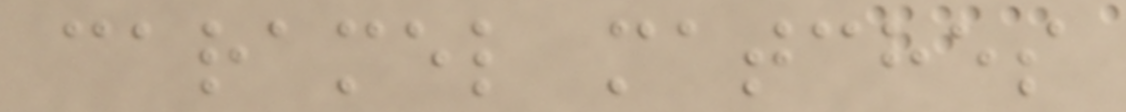caramel matches
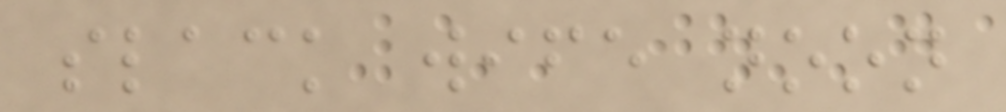slack wife noon
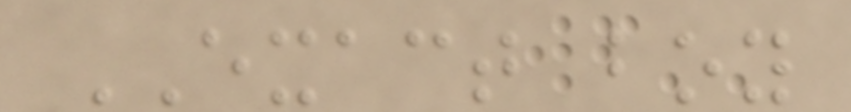EXACT boy
